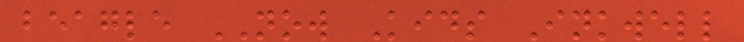beagle NOW Kids Inkwell
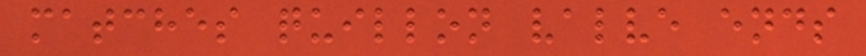matches quillon valve ends
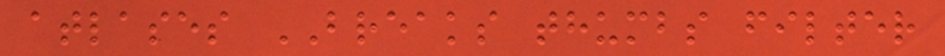atlases BREAKS thumbs filter
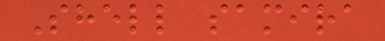Shell samira
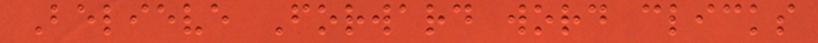Believe Forward word clicks
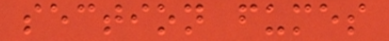section fumes
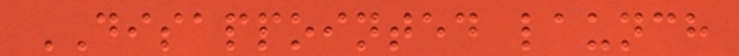DISAPPOINTED launch
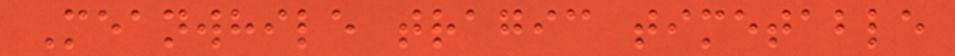Meanwhile tragic timetable
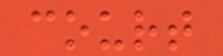court
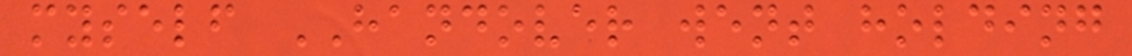myself HANDOVER went holding
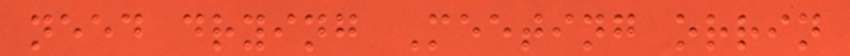need drying Meeting orrin
